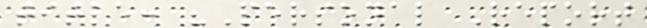title: "Personal Report
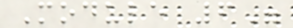Module 6"
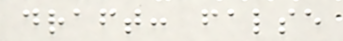draft: false
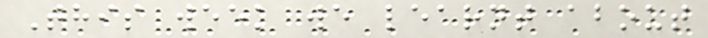This week we learnt about
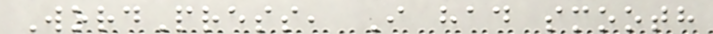WordPress, I had smooth
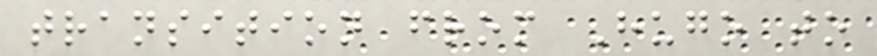transition from Hugo to
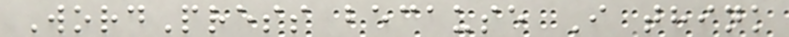WordPress because I think
